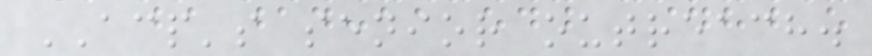ACP's senior outreach.
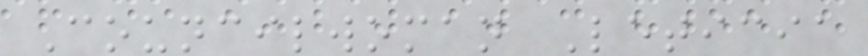Councilwoman Leticia
